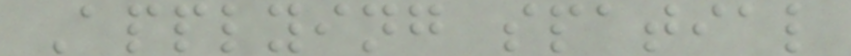Applying spatial
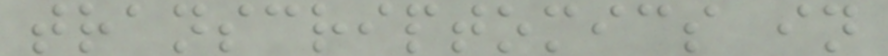transcriptomics in
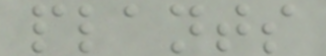plants
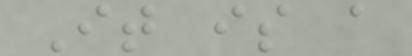It is a
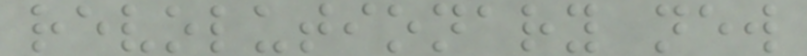revolutionary new
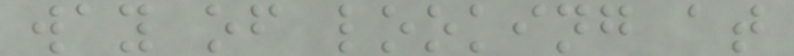way of looking at
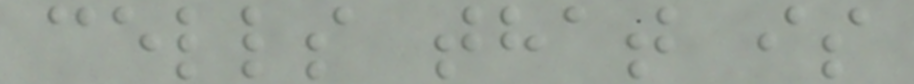cells that is
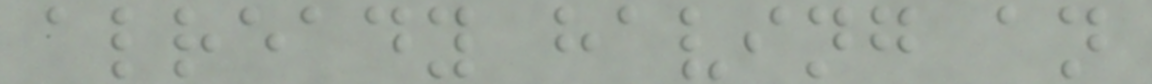already having an
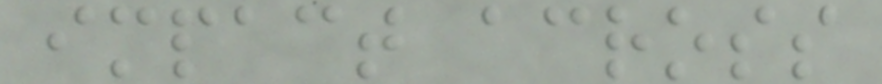impact across
